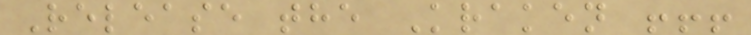Release the Kraken !!!
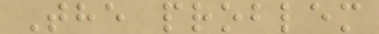The problem
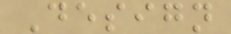Design
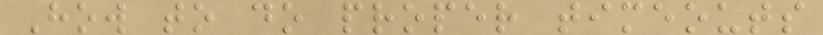How to do proper timeouts
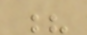?
